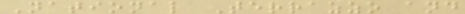National Terrazzo and
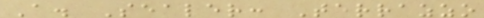A. Sealer: Terrazzo
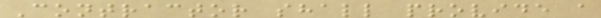Contractor shall provide a
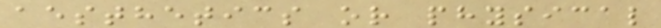aesthetics or physical
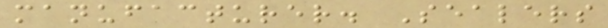manufacturer. Sealers
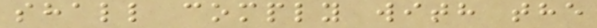shall comply with the
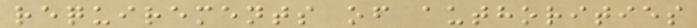requirements of authorities
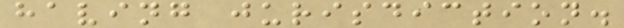having jurisdiction.
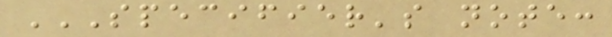SPECIFIER'S NOTE:
